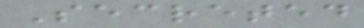Secreted
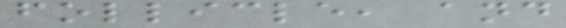follicle, and
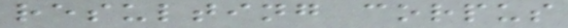resulting corpus
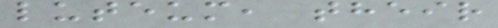luteum, their
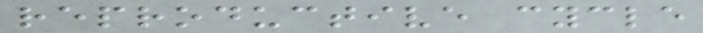reproductive cycle
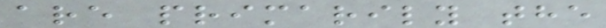are primarily the
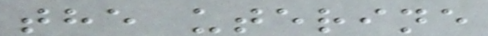the uterine
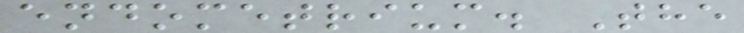endometrium. The
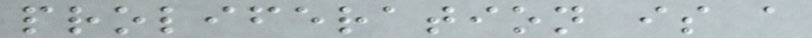proliferation is a
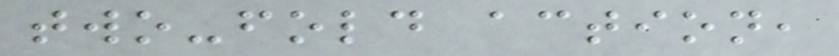two-fold action,
